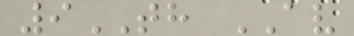9TH AV
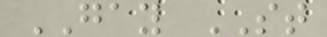GAY ST
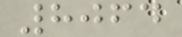8064
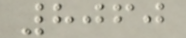8060
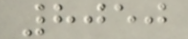8050
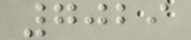7029
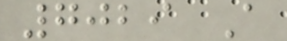7029 A
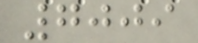7009
